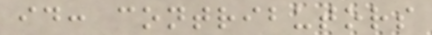id: contributors
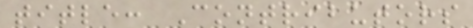title: Contributors
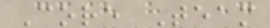Core Team
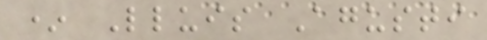* Lluis Agusti
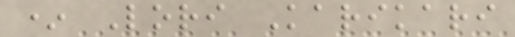* Lori Karikari
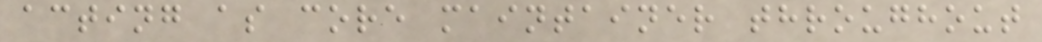acting as core maintainer throughout
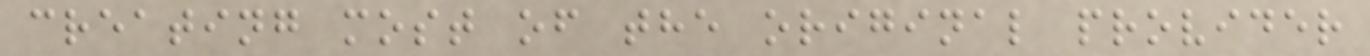creating most of the original provider
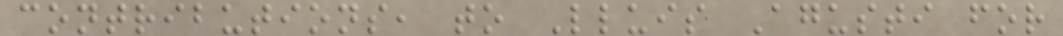contributions, to Lluis Agusti for
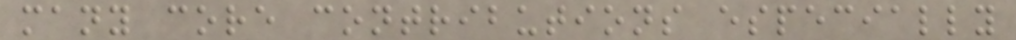many core contributions especially
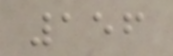156
